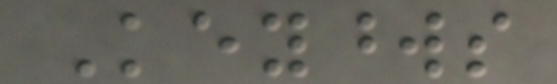Keywords
